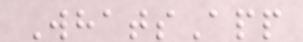WhatsApp
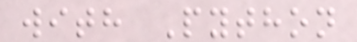with Python
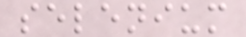selenium
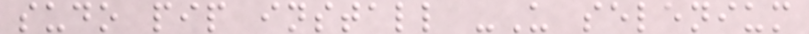sudo pip install -U selenium
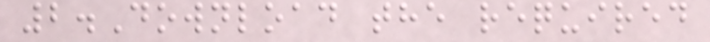2.Download the required
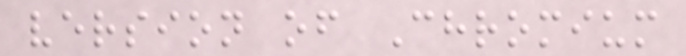version of Chromium
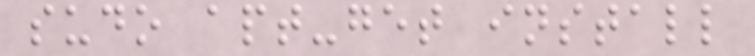sudo apt-get install
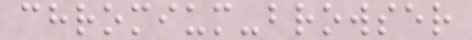chromium-browser
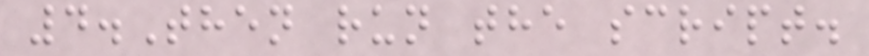4.Then run the script.
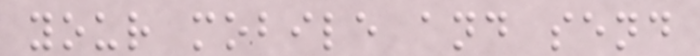your mobile and send
